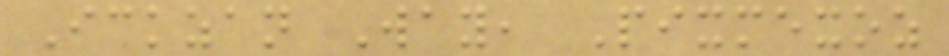Ickzan Way, Pixmexoz
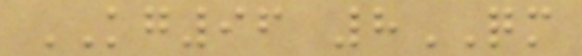KG96 8QM
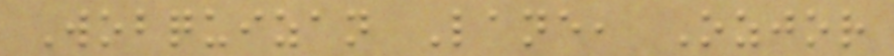Wobquizan Lane, Ozjor
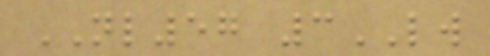NL57 3LW
